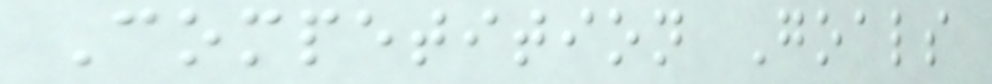Competition Goals
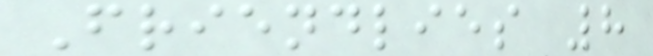Friendlies 8
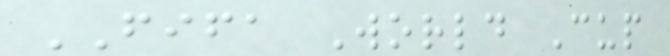FIFA World Cup
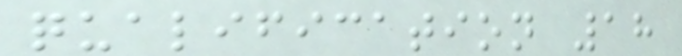qualification 18
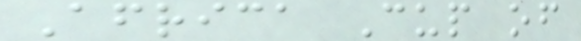Africa Cup of
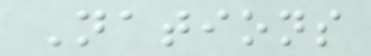Nations
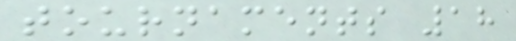tournaments 18
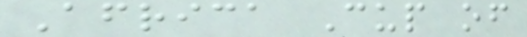Africa Cup of
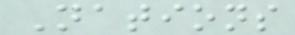Nations
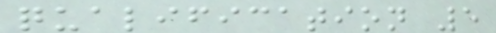qualification 5
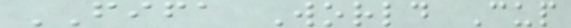FIFA World Cup
